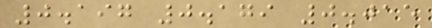0.197 0.179 0.015
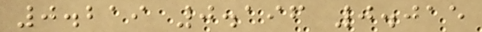0.219 0.196 0.015
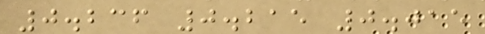0.236 0.215 0.015
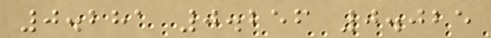0.281 0.256 0.025
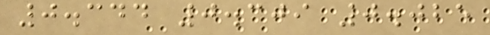0.344 0.309 0.025
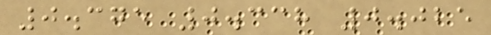0.375 0.338 0.025
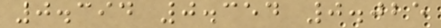0.394 0.354 0.025
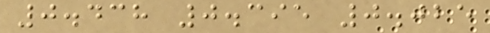0.438 0.395 0.025
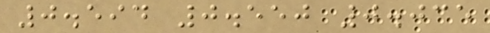0.594 0.550 0.035
